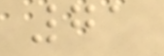71
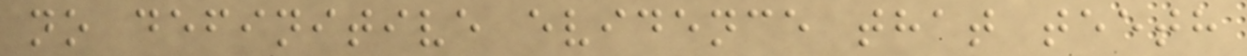no definitive evidence that teeth
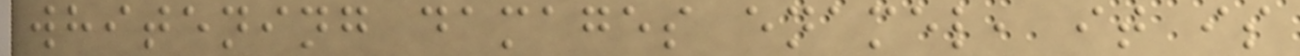whitening damages enamel, it is
